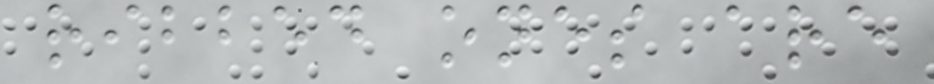ribbed ones are
